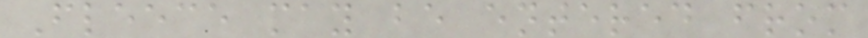Fleece may be entered from
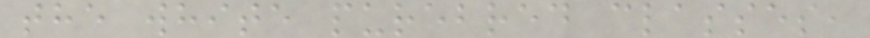the white purebred classes,
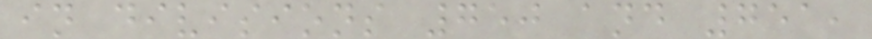in divisions 750 and 751,
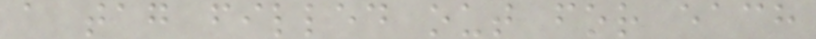a tag filled out for each
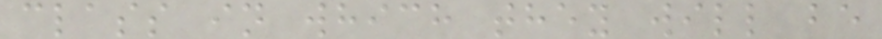class in which they will be
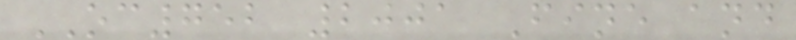OC752 2001 Fine and
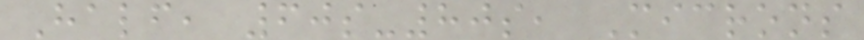Half, 60s-80s, Microns
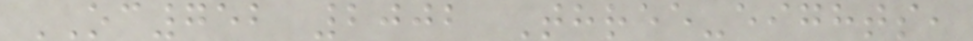OC752 2002 Three-eights,
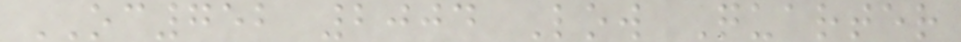OC752 2004 Low Quarter
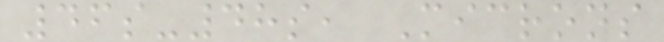46s-48s, Microns
